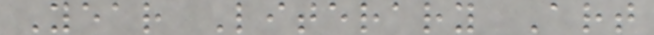Year Literary Art
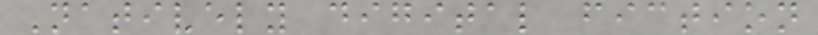Natively digital fiction
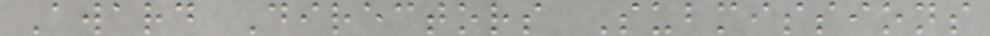Award Directors Submissions
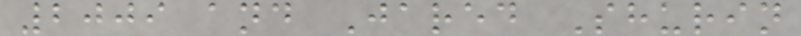2009 and Jared Shurin
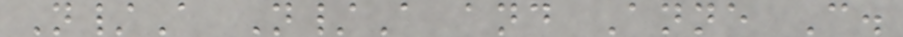N/A N/A and Anne C.
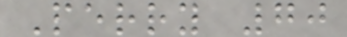Perry 70
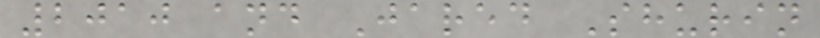2010 and Jared Shurin
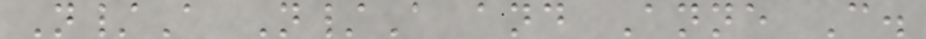N/A N/A and Anne C.
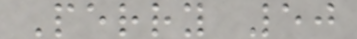Perry 50
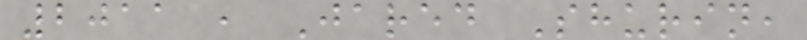2011 , Jared Shurin,
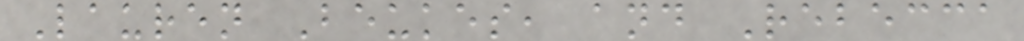Lauren Beukes, and Rebecca
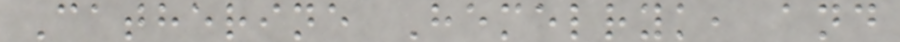Catherine Hemelryk, and
